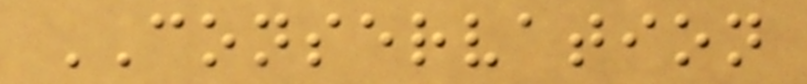CONSERVATION
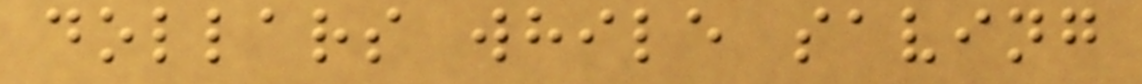dollars while saving
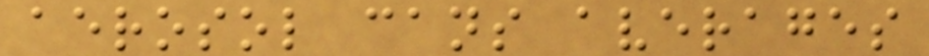aerosol cans averages
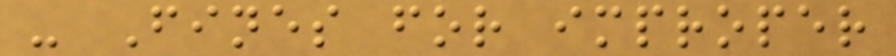- Fines for improper
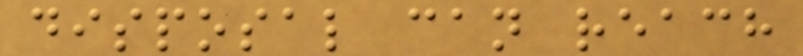disposal can reach
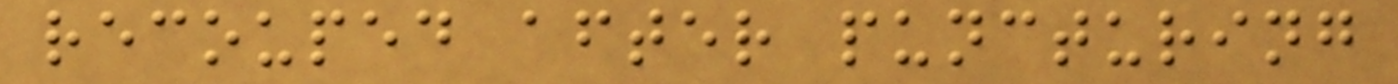recouped after puncturing
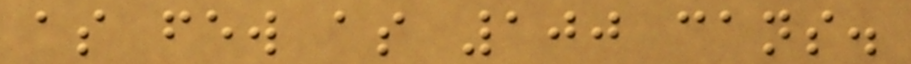as few as 100 cans.
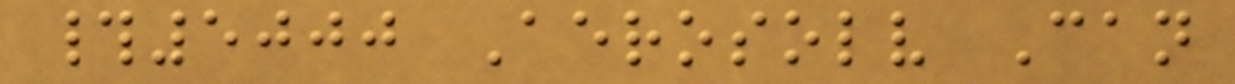#5000 Aerosolv Can
